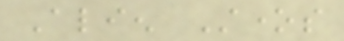Alien Stones
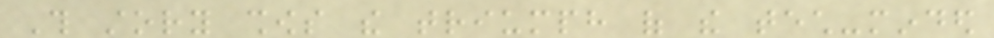This story shows the triumph of the tech-minded
